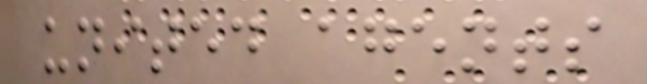united agents
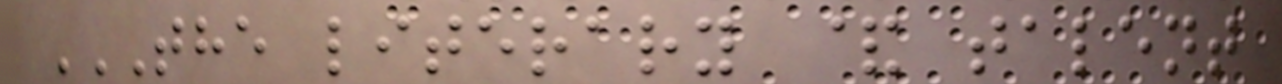THE LITERARY & TALENT
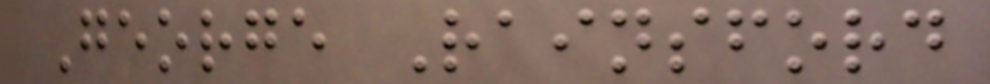George Rainsford
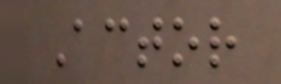Actor
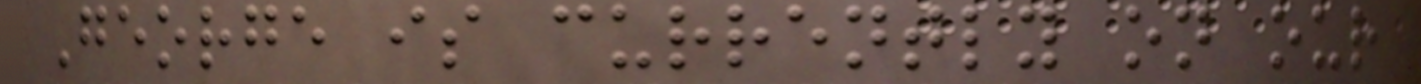George is currently on our
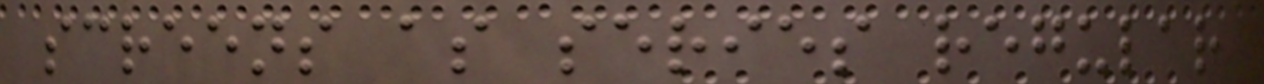screens as series regular
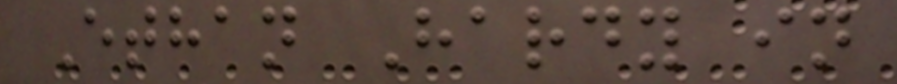Ethan Hardy in
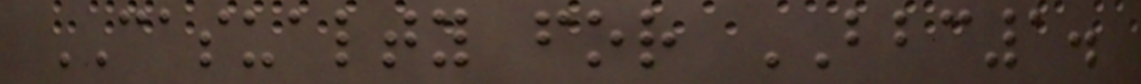CASUALTY for BBC1.
